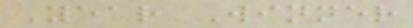Year Winner
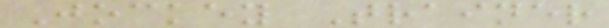Jockey Trainer
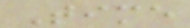Time
